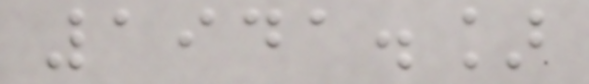1941.]
